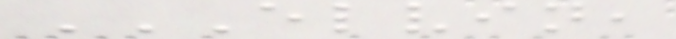ELVIN,
